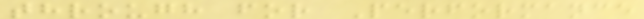through for Performance
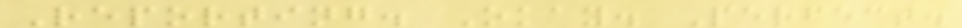Reporting. Okay. Perfect.
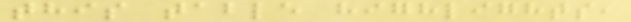this table highlights,
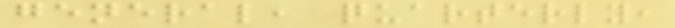general, quarterly,
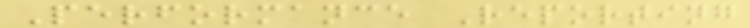Performance Reporting
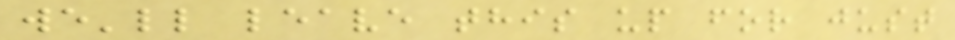we'll leave this up for just
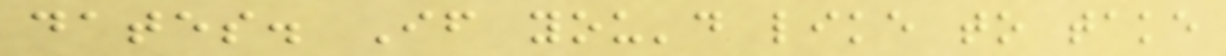dates. If you'd like to take
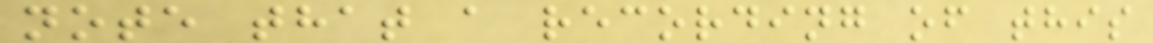note that a recording of this
